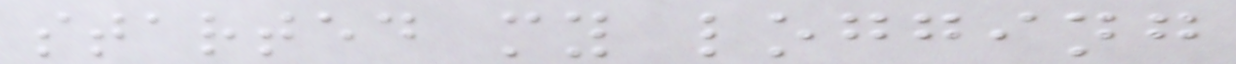started my logging
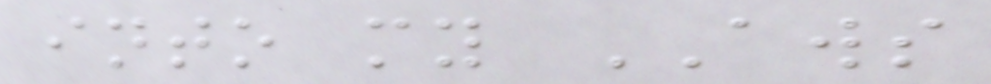into my AWS
